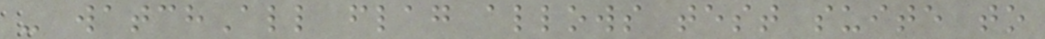- watchAll flag allows test suite to
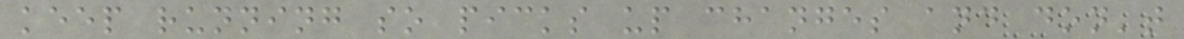keep running so picks up changes and don't
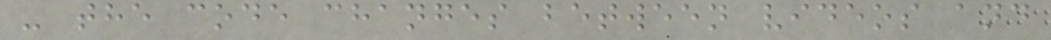- the code changes between videos and
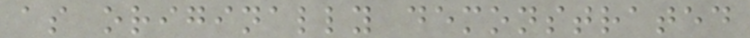as originally demonstrated
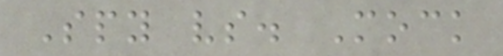Spy vs. Mock
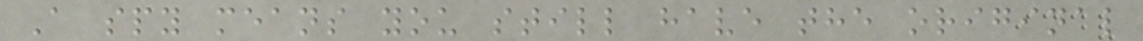A spy means you still have the original
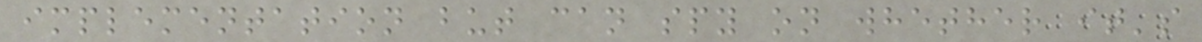implementation but can spy on whether it's
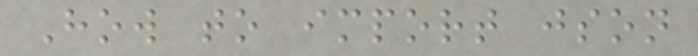How to import json
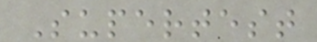Supertest
